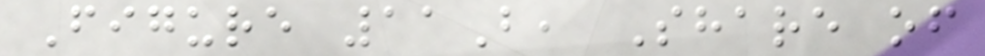Figure 11B, Share of
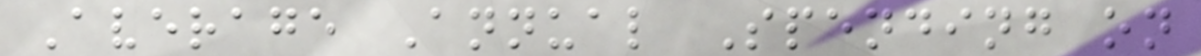Average Annual Spending on
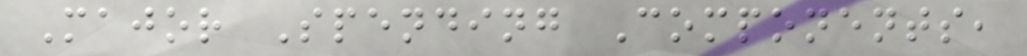Major Spending Components,
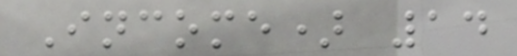Income) 14
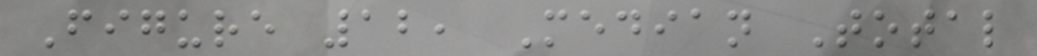Figure 12, Median Total
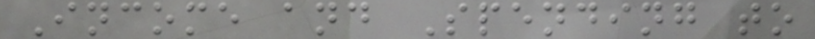Income and Spending to
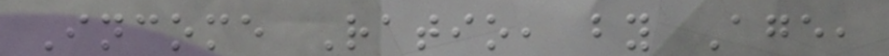Income Ratio, by Age,
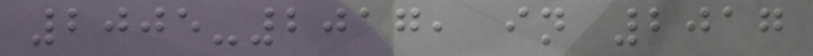2005-2017, in 2017
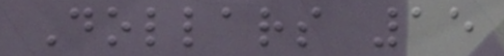Dollars 15
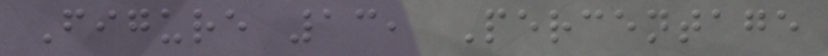Figure 13, Percentage
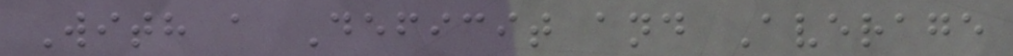With a Deficit and Average
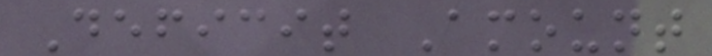Deficit Amount
